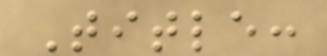Title:
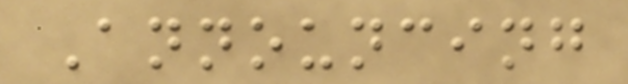Announcing
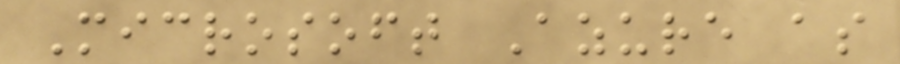Microsoft Azure as
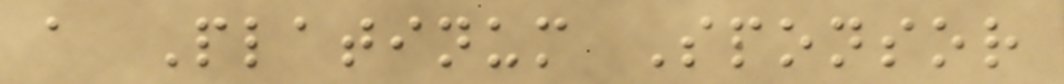a Platinum Sponsor
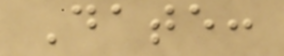Date:
